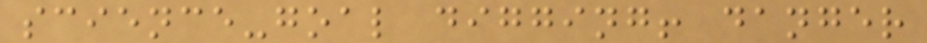science-goal digging! danger
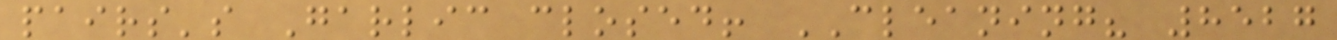pairs's Garlic closed! CLEANING? 8527
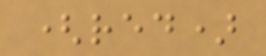(red)
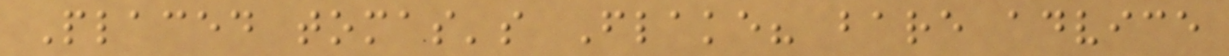Placed tomas's Flake? bare advice
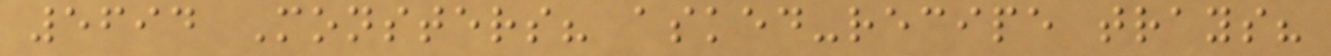5694 Monsters? asked-recipe trays?
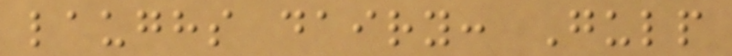laughs dairy: Gulp
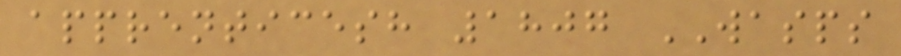apprenticesh 1807 WASPS
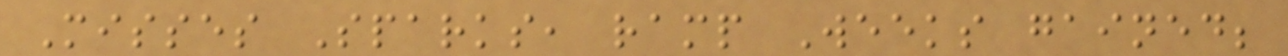Misses Sparks, ramp Weeks gained;
